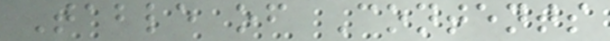Table of Contents
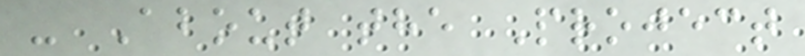- About the Project
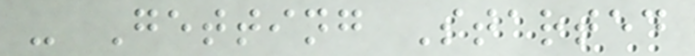- Getting Started
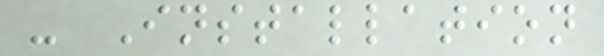- Installation
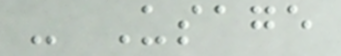- Usage
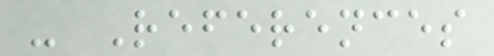- References
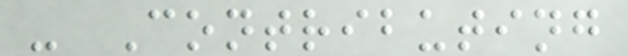- Contributing
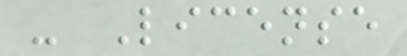- License
